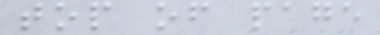top of page
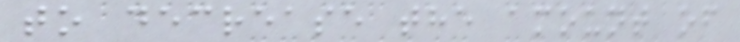to decrease the amount of
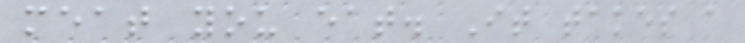meat you eat. It takes a
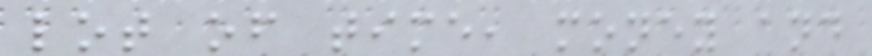lot of time, money and
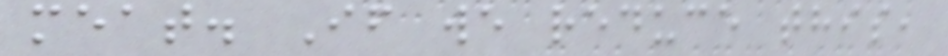meat. If we reduce this,
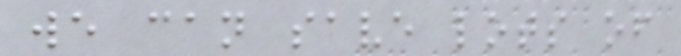we can save lots of
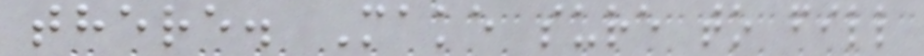there. Make sure to fill
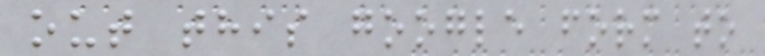out this google form to
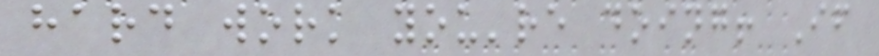hard work you're doing! If
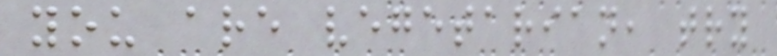you are vegetarian, try
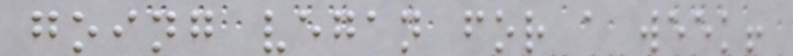going vegan for a week!
